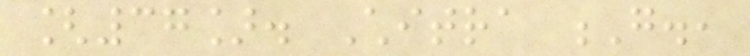[37]. Chitra G.,
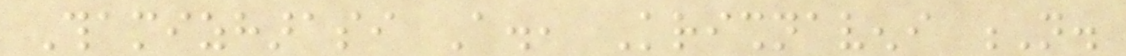Thamizharasi A., Krishnaveni N.
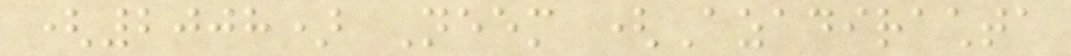(2008) Neem (Azadirachta
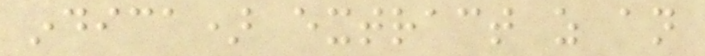indica) extract as an
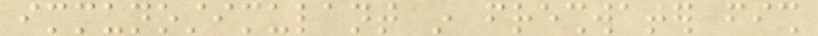immunostimulant in freshwater fish
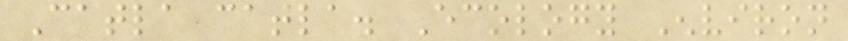Catla catla. Ecology Environ
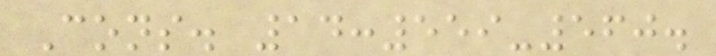Cons. 14:559-560.
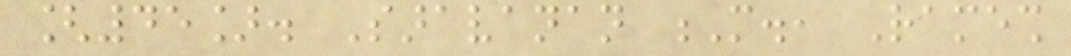[45]. Saravanan M., Ramesh
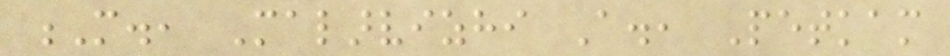M., Malarvizhi A., Petkam
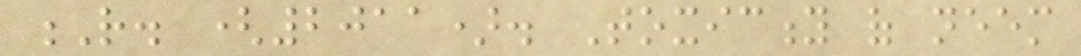R. (2011). Toxicity of neem
